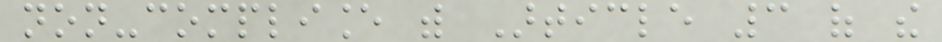non-compliance with Article 3 of the
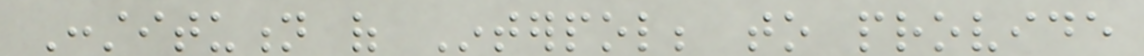Constitution of Interpol; to provide
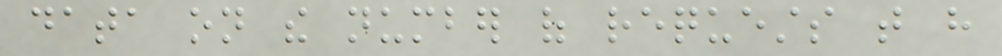data on the number of requests that have
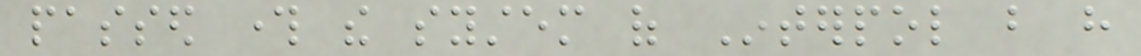passed through the system of Interpol but have
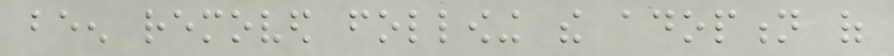been removed following the adoption of
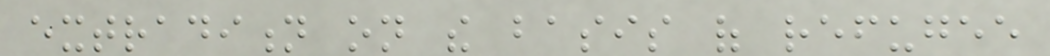extradition on the basis of refugee
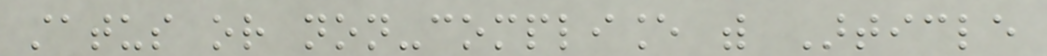status or non-compliance with Article
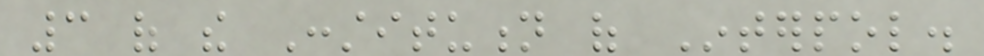3 of the Constitution of Interpol.
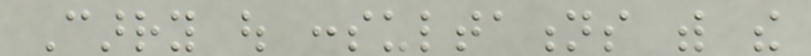Carry out consultations with the
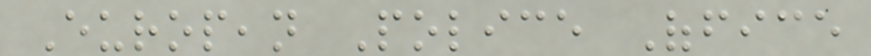European Police Office
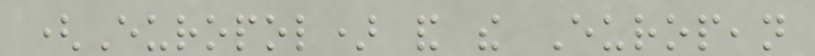(Europol) and the European
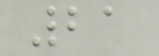21
